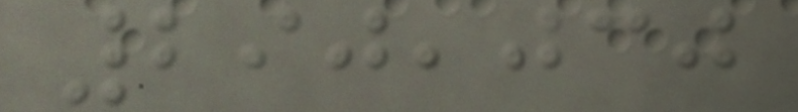290,030
